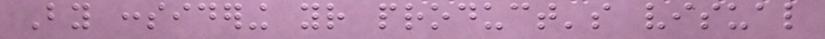By considering your product's visual
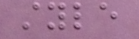style
